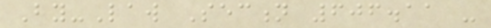By-Law Section 606.11 -
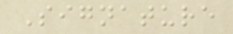Signature
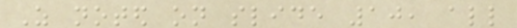As noted on slide 10, all
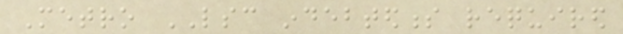Metro LSC indebtedness required
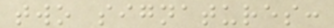two signatures:
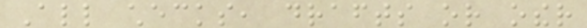All checks, drafts or other
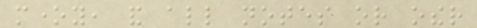money, and all notes or other
